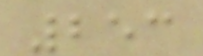253
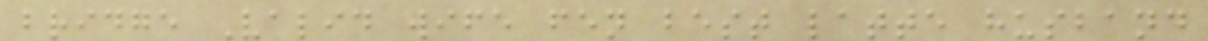bridge Valid wife fen best latte husband
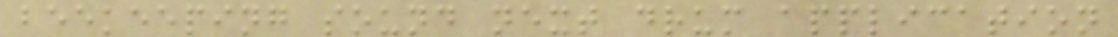beekeeping sound next drum application
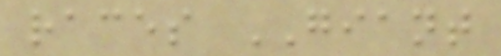races GIANT
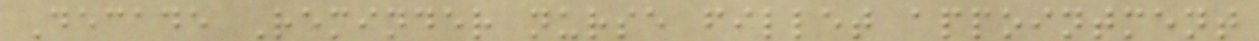Decade Reminder nurse fillet appointment
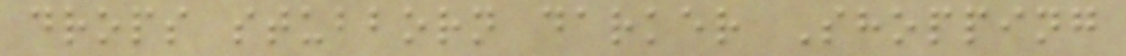drops stubborn darker Shopping
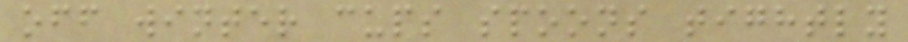off winter cups spoons tightly
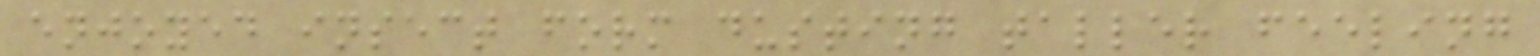enjoyed insect form dusting taller feeling
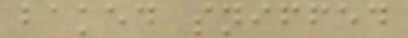baked sniffed
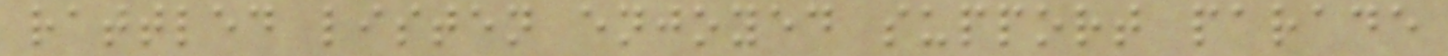rattled listen enjoyed support parade
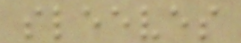sleeves
